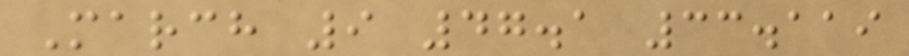March 9 47.1 33.119
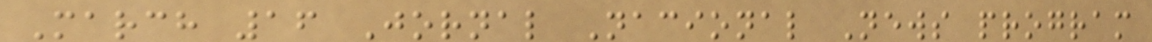March 16 Jornal Nacional News program
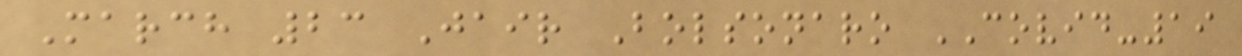March 23 Jair Bolsonaro COVID-19
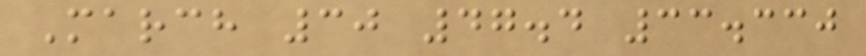March 30 47.4 33.330
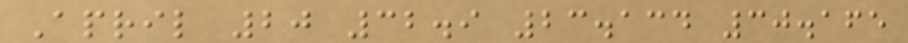April 20 32.9 23.134 30.165
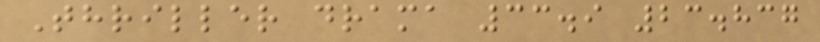Thriller drama 33.9 23.837
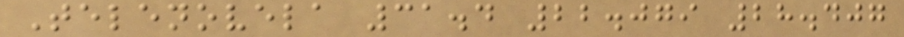Telenovela 31.4 22.079 28.407
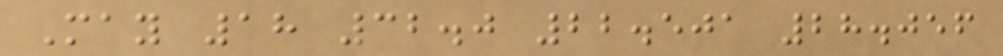May 18 32.0 22.501 28.056
